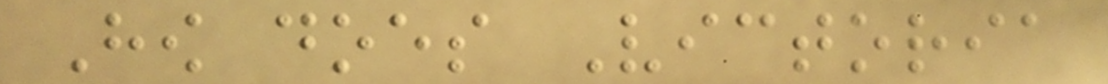How does Victoria
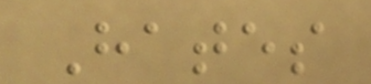Hates
